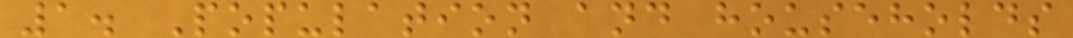1. Population and households
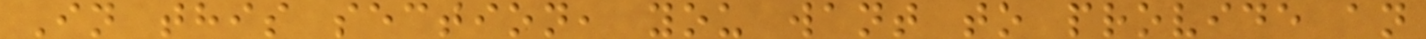In this section, you want to provide an
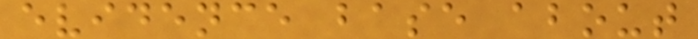evidence base about
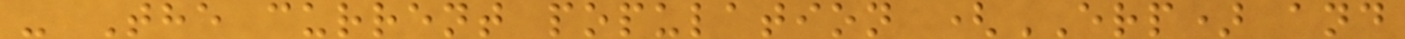- The current population (ERP) and
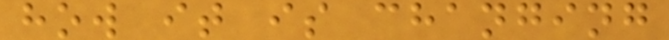how it is changing
